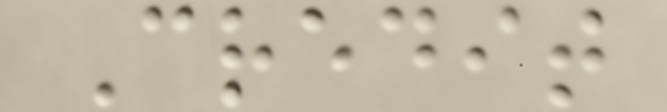Credit
